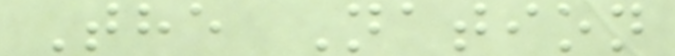The Nation
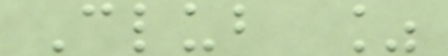Club %
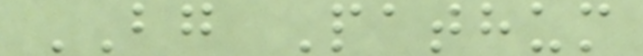BG Pathum
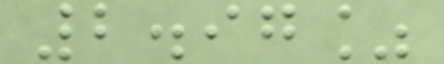2.97%
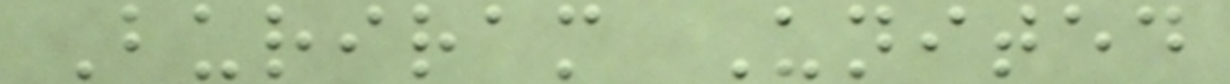Buriram United
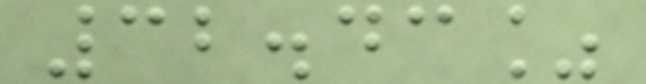32.43%
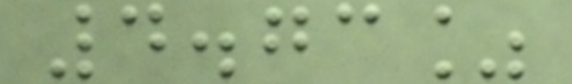4.73%
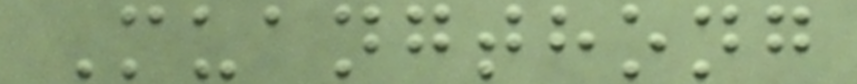Muangthong
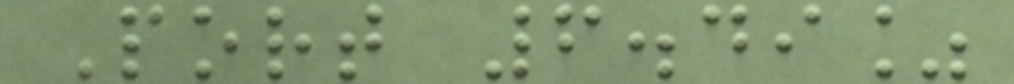Port 6.49%
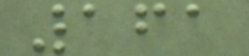161
